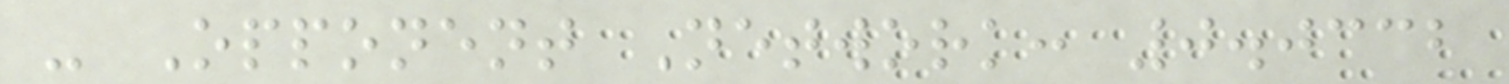- Opponent Network: 0.0332
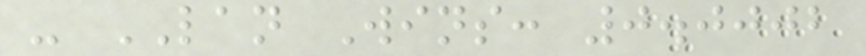- LAN Wins: 0.0002
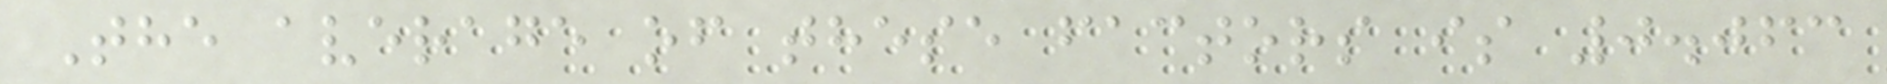The average of these factors is 0.063
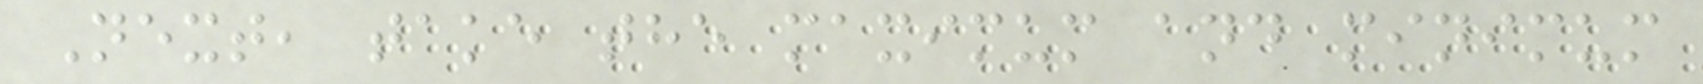Next, take the maximum and minimum
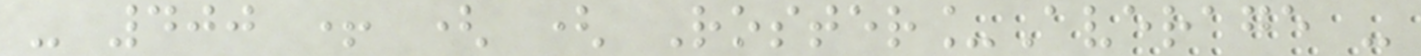- 400 + ( ( Roster_Average -
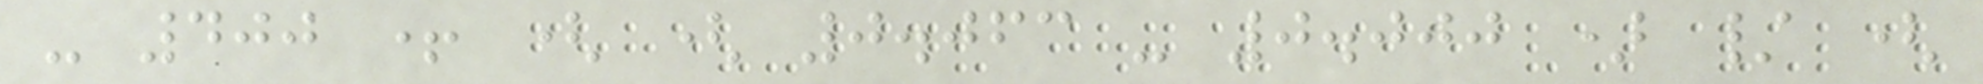- 400 + ( ( 0.063 - 0.000 ) / (
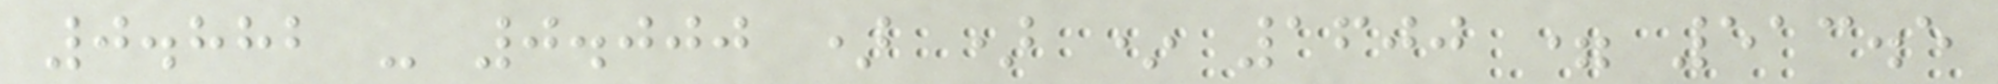0.882 - 0.000 ) ) * 1600 = 513.5
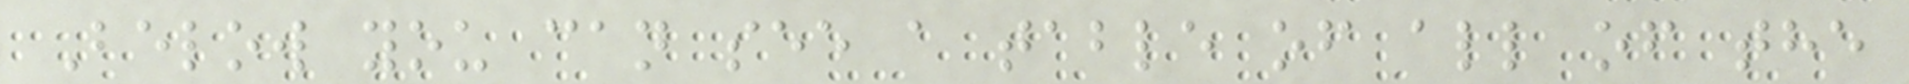Below you can see a table of all of the
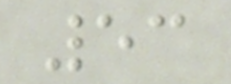53
